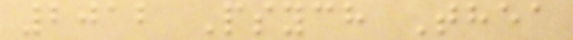2012 Psych Thea
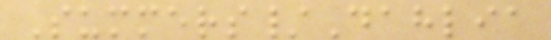Summers/Dahlia
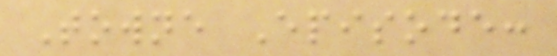Towne Episode:
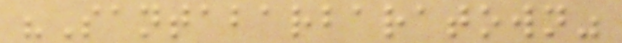"Santabarbaratown"
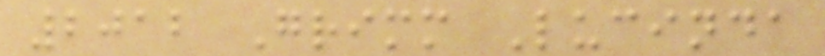2012 Grimm Lucinda
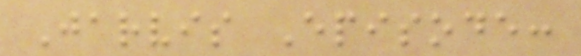Jarvis Episode:
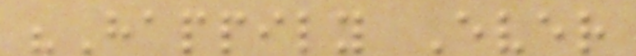"Happily Ever
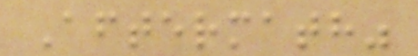Aftermath"
